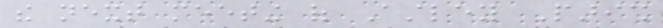the next meeting of Astley Parish
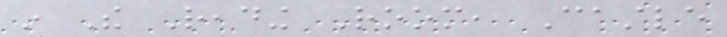in The Reading Room, Castle
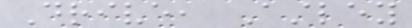Drive, Astley
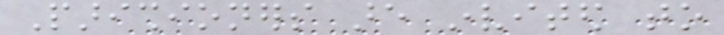Parishioners are invited to
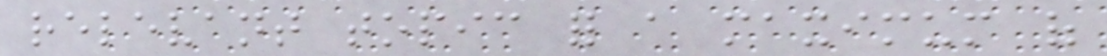relevant topic for a maximum of
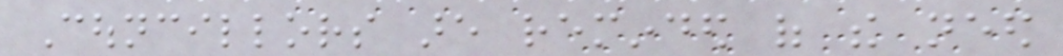Councillors are reminded of the need
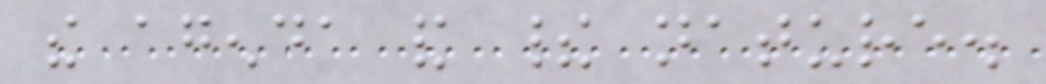the agenda and their nature.
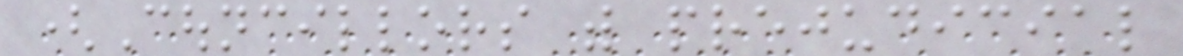(Councillors with prejudicial
